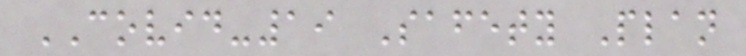COVID-19 Safety Plan
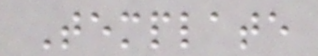Template
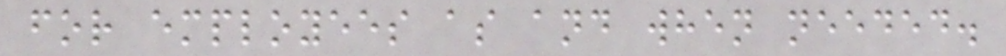for employees as and when needed.
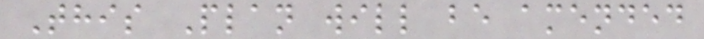This Plan will be amended
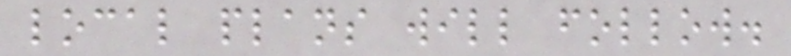local plans will follow.
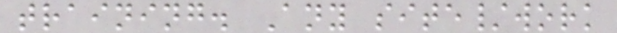training. Any site/work
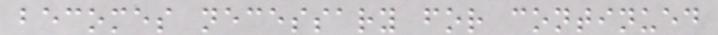becomes necessary for continued
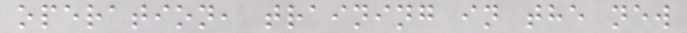operation, training in the new
